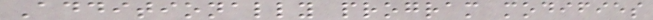Additionally program modifies
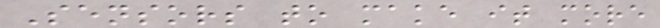Sensors to make it more
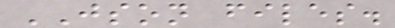JSON files.
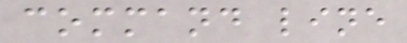command line
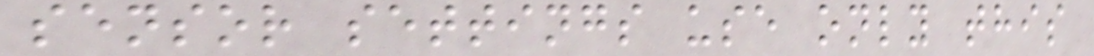sensor settings use only this
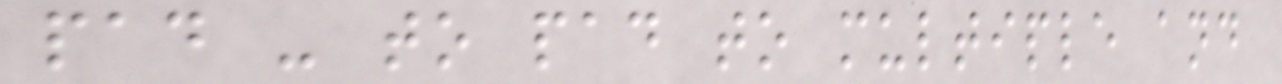pad - to pad to multiple and
